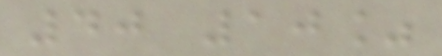40 10%
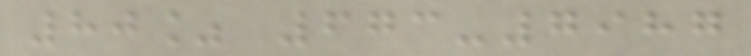80% 673-7987
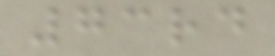73rd
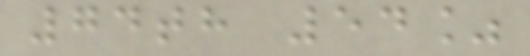74th 54%
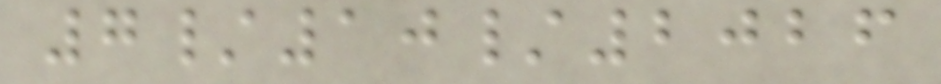7/10/2026
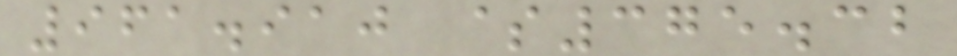961.910 $375.32
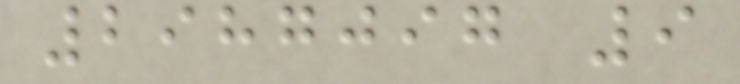2987097 9
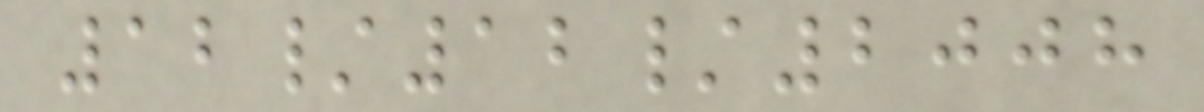12/12/2008
